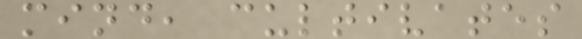mind, cultivates
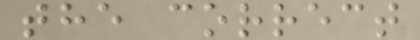the correct
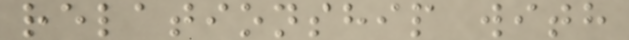relationship with
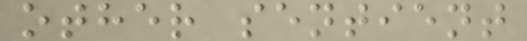other sentient
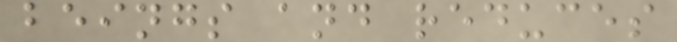beings and reduces
